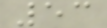53
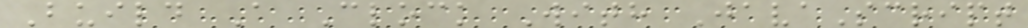Build A Clock With JavaScript
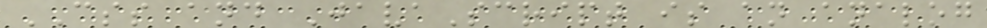CSS and JavaScript is an analog
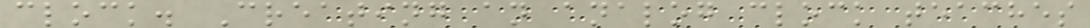clock. Creating an analog clock teaches
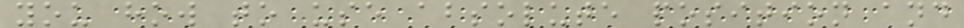you how to use absolute position and
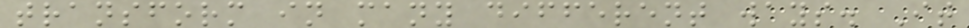transform in many different ways. It
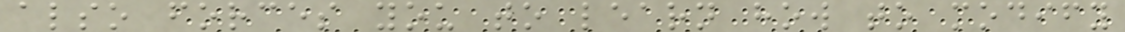also forces you to learn how to modify
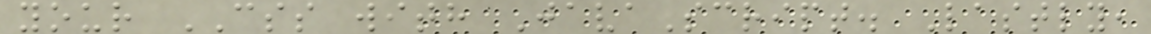your CSS with JavaScript. Lastly,
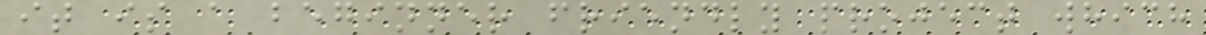it is a beginner friendly project which
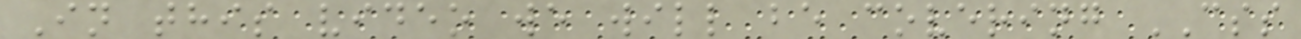In this video we will be covering CSS
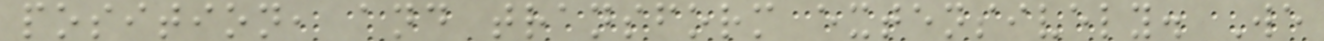position, and transform extensively. We
